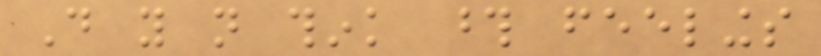Do you not think those feelings
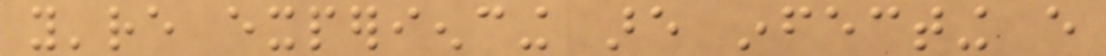you're experiencing are infecting every
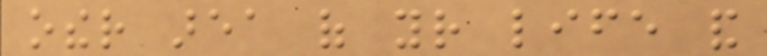other area of your life and
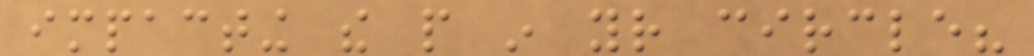impacting the people in your circle?
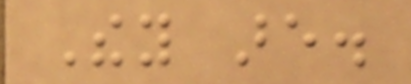They are.
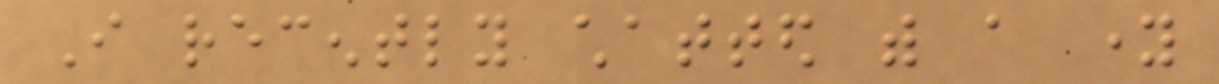I recently chatted with a young
